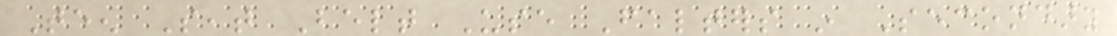Teen Seat Belt Use Falters in Secondary
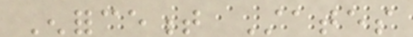Enforcement States
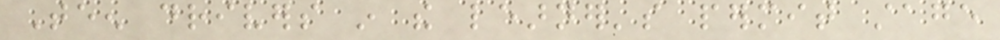Teen drivers in the learner's permit stage
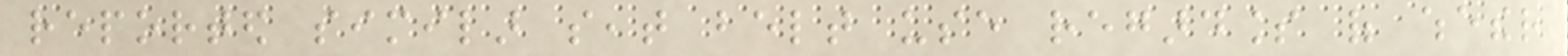reported similar seat belt use regardless of whether
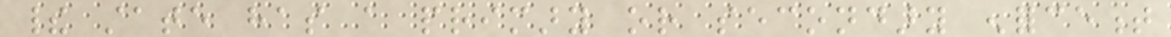their state has a primary or secondary enforcement
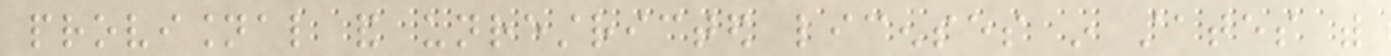provisional and unrestricted licenses in states with
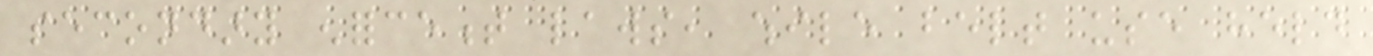secondary enforcement laws, while belt use held
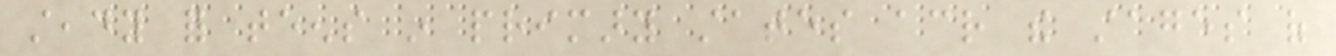steady for teens in primary states across the stages of
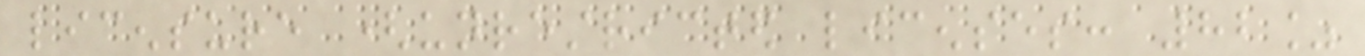licensure (unrestricted licenses: 82%
